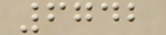6742
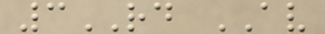3RD AV
